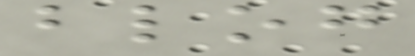blog
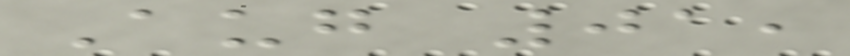Aug 01,
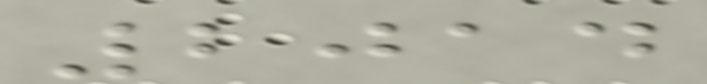2014
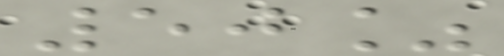50%
